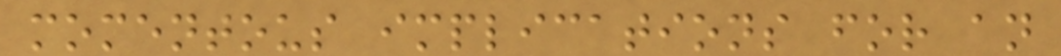momentous implications for an
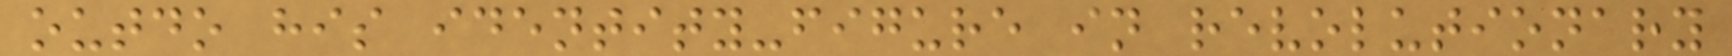outdo his identity-figure in revolutionary
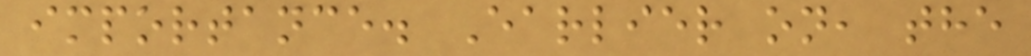importance. Earlier on, the
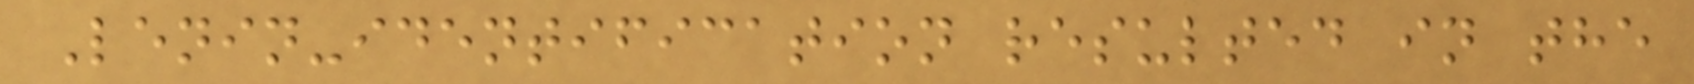Lenin-identification resulted in the
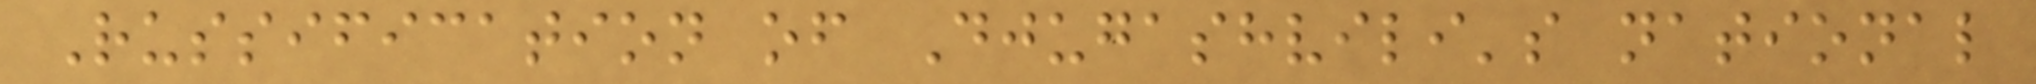Russification of Djugashvili's national
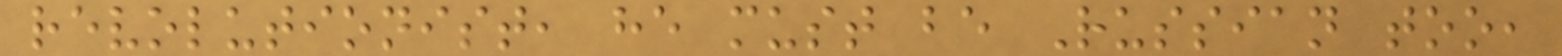revolutionist, he must be Russian too,
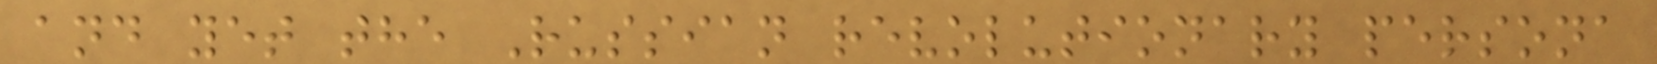and yet the Russian revolutionary persona
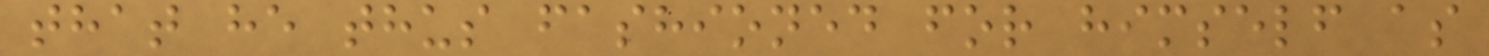that he thus fashioned for himself as
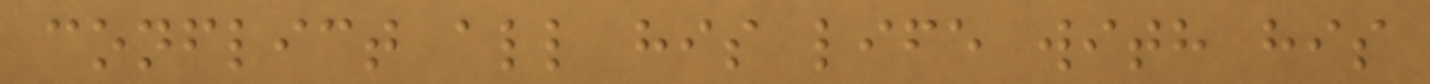conflict all his life with his
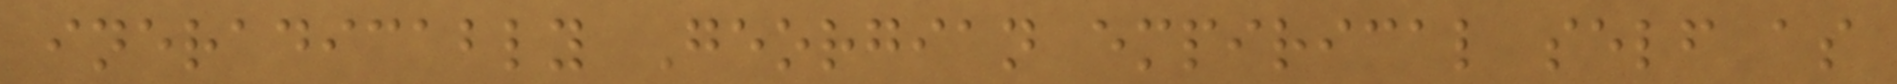ineradicably Georgian empirical self as
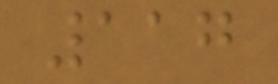117
